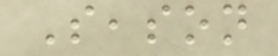Season
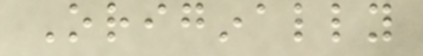Originally
